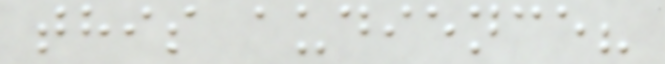this audience?
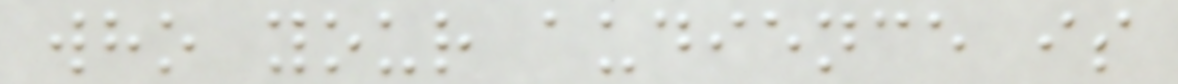who your audience is
